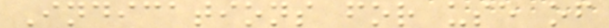Indications for use of
